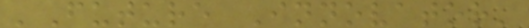'Future Innovator'
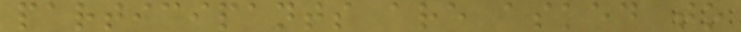participants are asked to
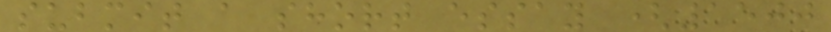submit a short essay (1500
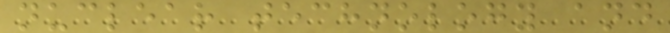nuclear technology and
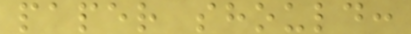paper should:
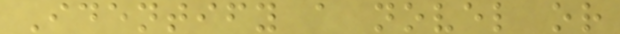Identify a novel or
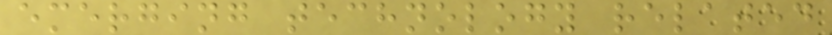emerging technology related
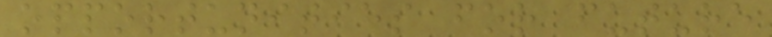opportunities for future
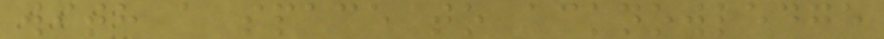with a space to acknowledge
